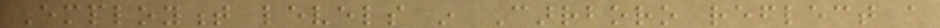Employment levels in Carrboro reflect a
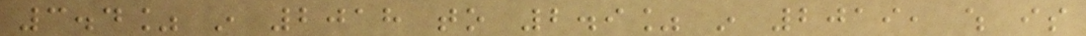3.4% in 2018 to 2.9% in 2019, which is
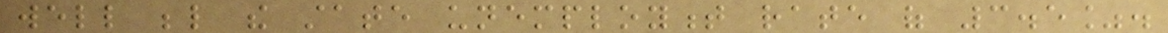well below the state unemployment rate of 3.5%.
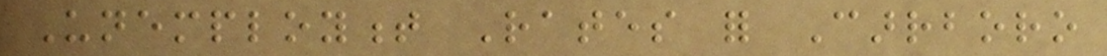Unemployment Rates for Carrboro
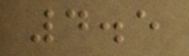4.5
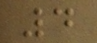4
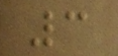3
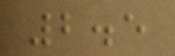2.5
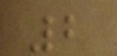2
